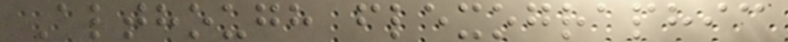Although flexographic
